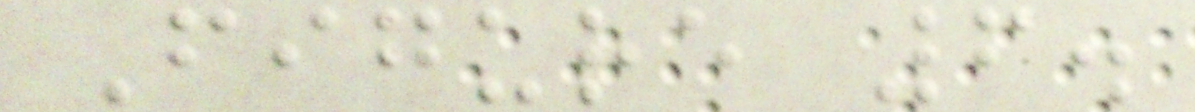Figure 6.
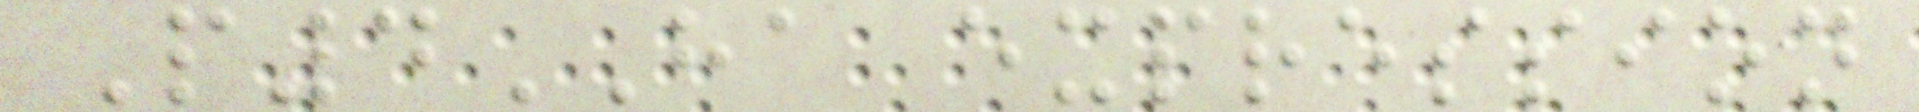P4HA expression
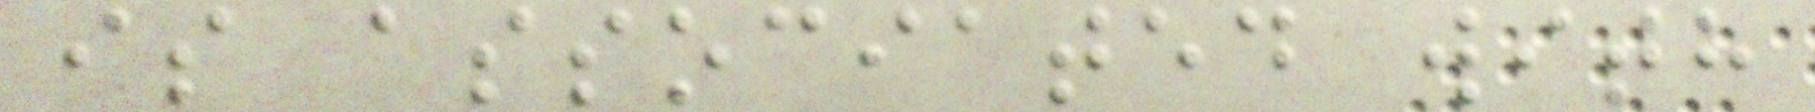is associated with
